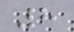8
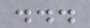...
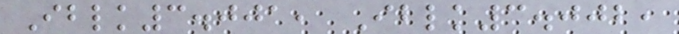Iblk3.001, Iblk3.002,
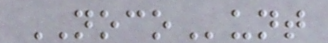NOCOunt
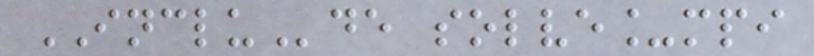INCLUde solve_mpi
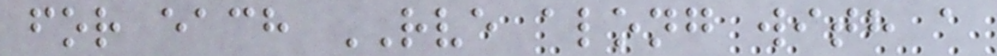for each RVE along with a
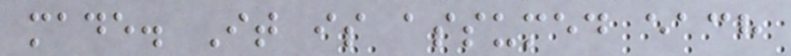made. It is assumed each
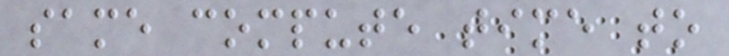same compute time to
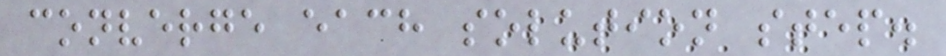converge each solution step.
